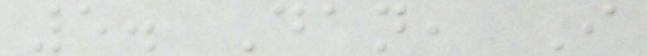5. Dan, I
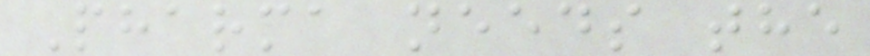Pharma needs the
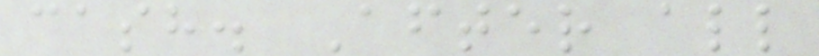cash. After all
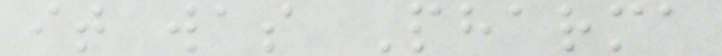it was Pharma
